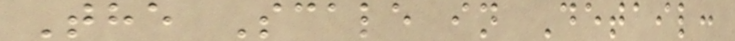The Scale in Detail:
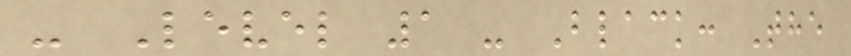- Level 1 - Black: The
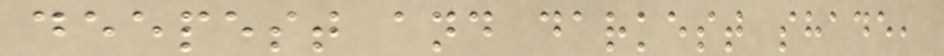deepest and darkest shade,
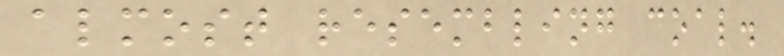almost resembling coal.
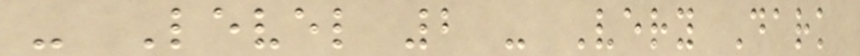- Level 2 - Very Dark
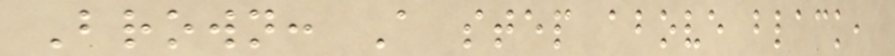Brown: A step above black,
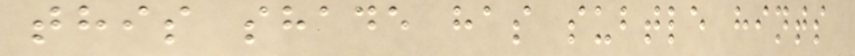this shade has subtle hints
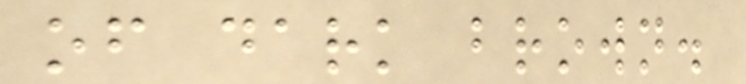of dark brown.
